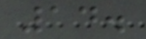14.
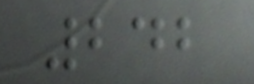242
